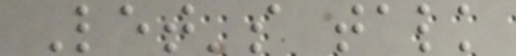Let's talk
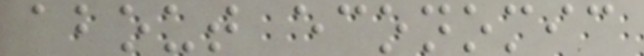about economic
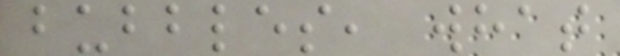bubbles, what
